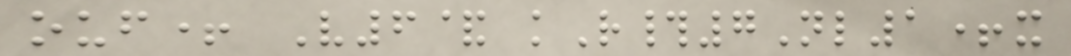ouf+ V6& kR#7Nl1+x
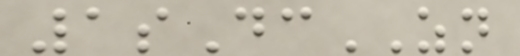1sDcZN
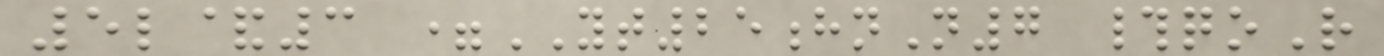5l&3 =YT25hnN7 #qoR
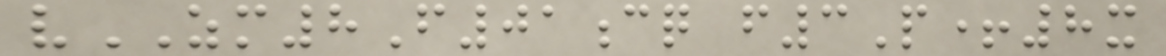vZM8F01cq f3P+8x
